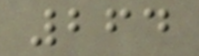264
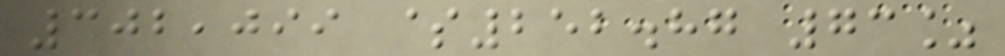302,099 $252.87 73%
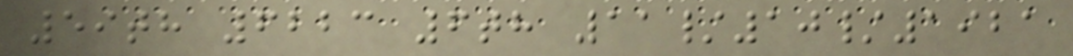59th 6223 6th 11/10/1921
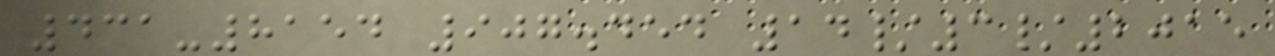431-8154 907.454 14/3/2015
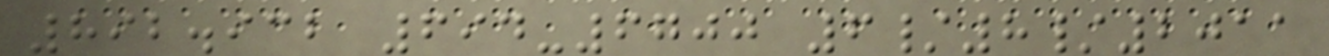892.932 694-6700 6/8/2011
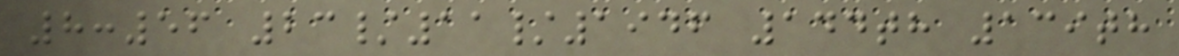8:56 23/11/1946 144th 139th
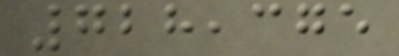728,375
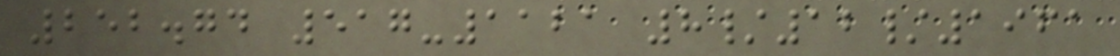252.74 517-1121 8/12/1961
